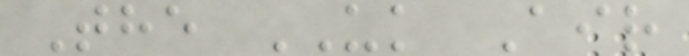The UK Air
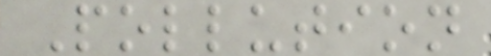Pollution
